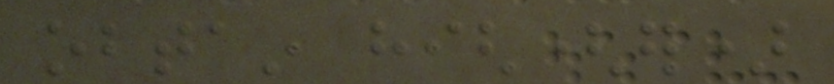obtain high(er)
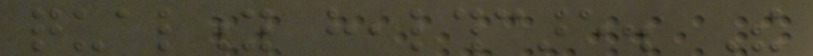quality healthcare. The
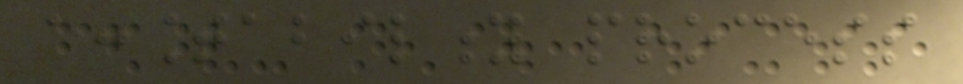accountability process
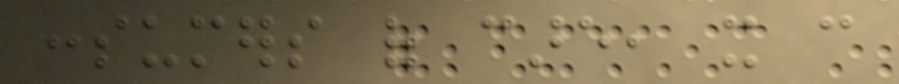consumers of care, it can
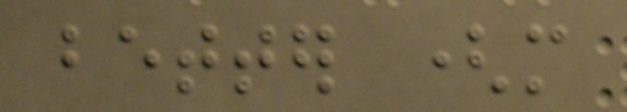better (more
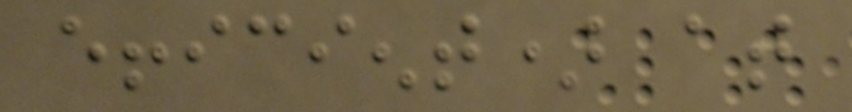efficient) at
